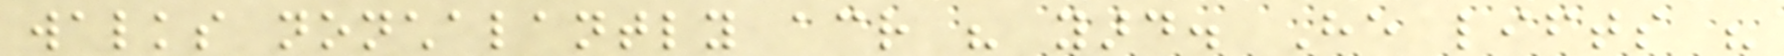walks nonchalantly across his yard. He lifts his
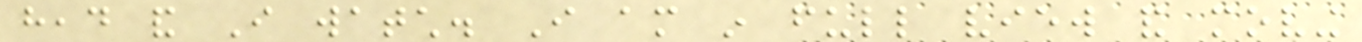head and I watch. I am in full view and moving
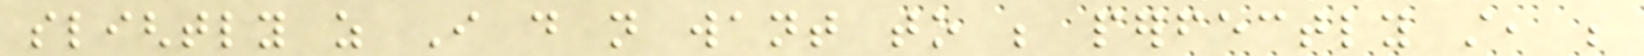slightly as I do not want to be perfectly still, be
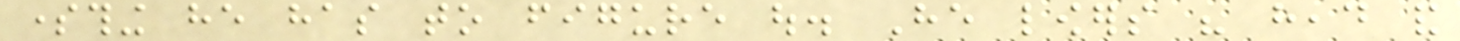something he has to figure out. He lowers his head and
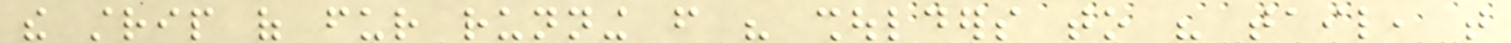the strip of fur running from his shoulders to his tail, that
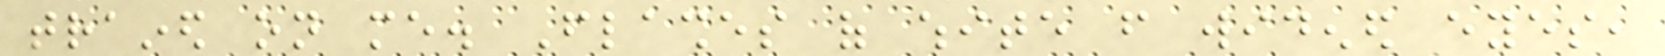trained on me. Flashes of white from widened eyes,
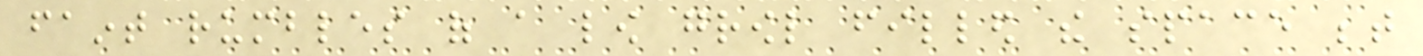faint rumbles of a low growl filled the space between
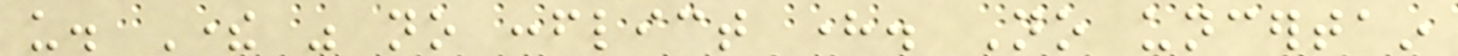us. There was no conflict here. No uncertain
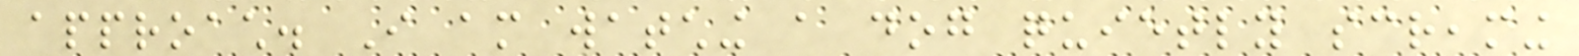approach. I am watching a dog quietly screaming
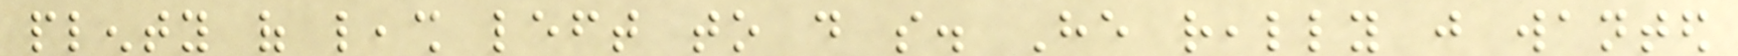plenty of leash left to do so. He really just wanted
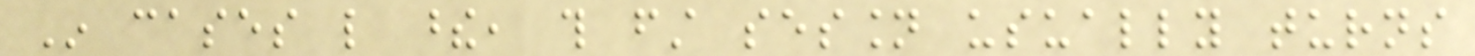In cases like these, this first session usually turns
